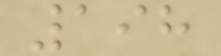198
